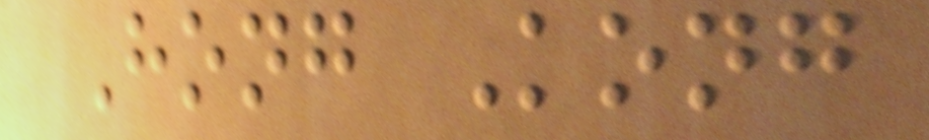Hong Kong
